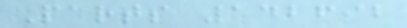Parts 142692
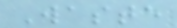Waste
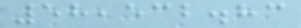58,532.83
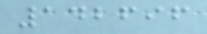142696
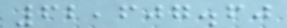62,607.60
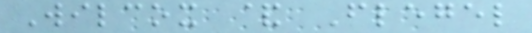Wilcox & Flegel
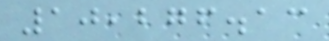10,276.13
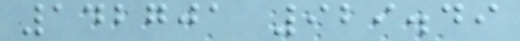142701 929.49
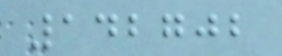142702
